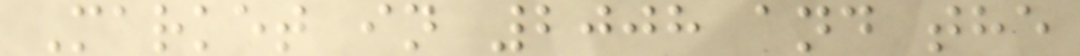Market in 2008 and the
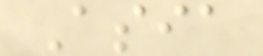Asia
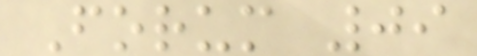Forum 09
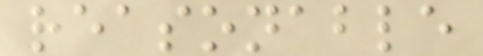reasonable
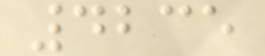4235
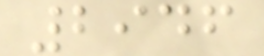2946
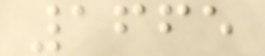1665
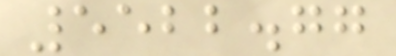5522.77
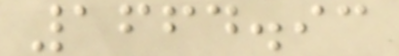1664.93
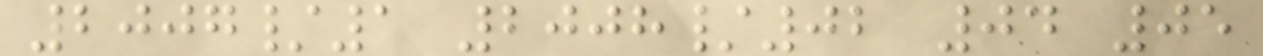2007/1 2008/02 04 05
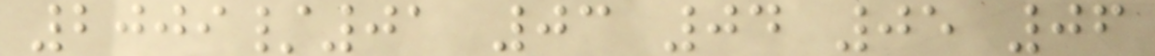2009/01 03 04 05 06
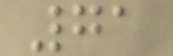71
